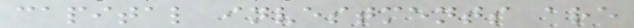capital investments are
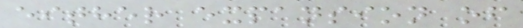either expansion of
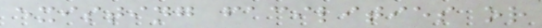existing facilities or
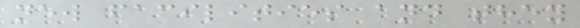new facilities and they
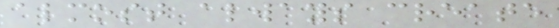almost always create
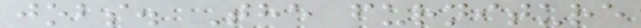jobs. The furniture
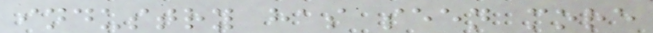industry has seen more
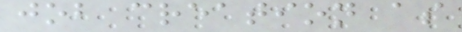job creation as
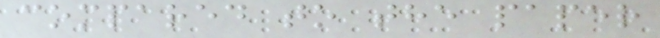compared to the paper
